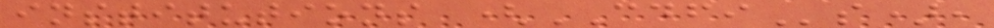institutions (CDFIs),
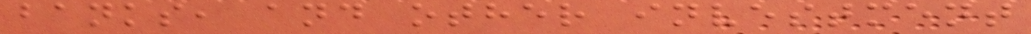banks, and other investment
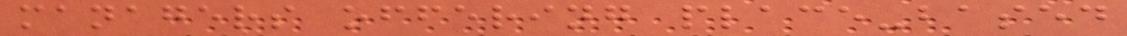managers offering place-based
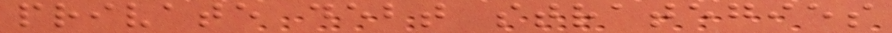private debt strategies
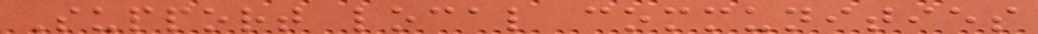Support local communities
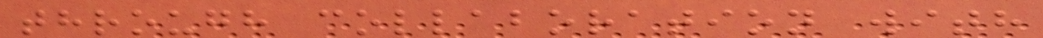through collaboration with
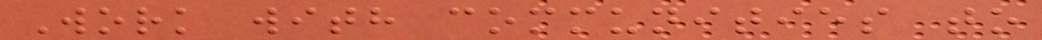Work with communities to
